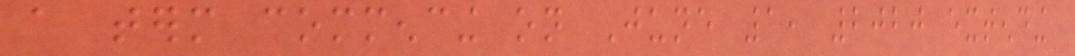a term commencing on June 1, 2020 extending
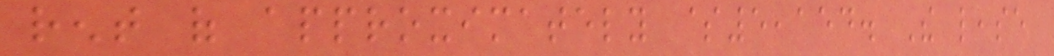rent of approximately $5,154. The lease
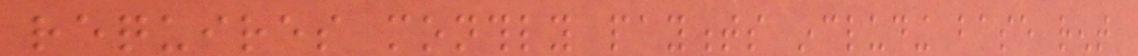requires monthly payments including base rent
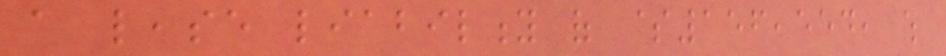a lease liability of $156,554, which
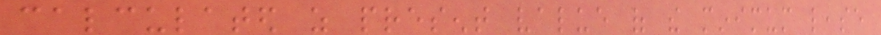calculated as present value of the minimum lease
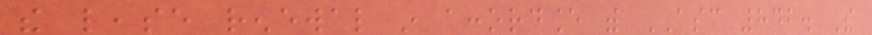the lease renewal in accordance with ASC 842. The
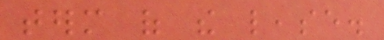term of the lease.
